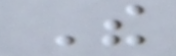The
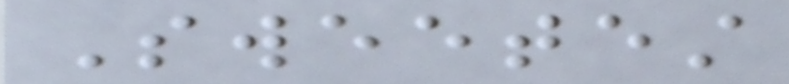Sweetest
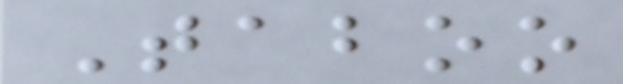Taboo
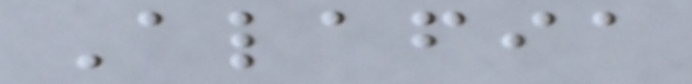Alafia
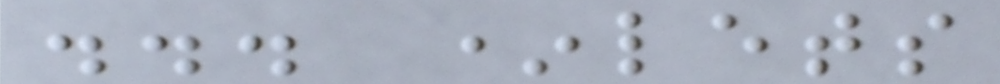... *lets
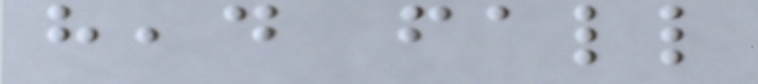head fall
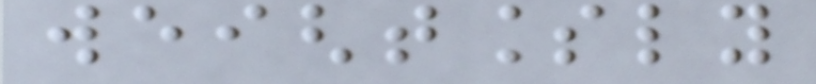weightlessly
